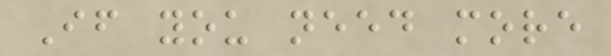If you need more
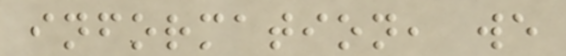information, we
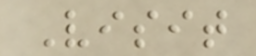Visit
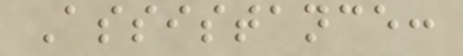Assistance:
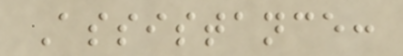Assistance:
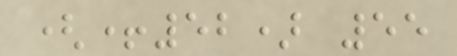(+52) 55
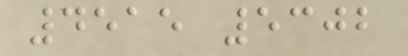4515 5302
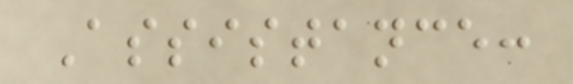Assistance:
